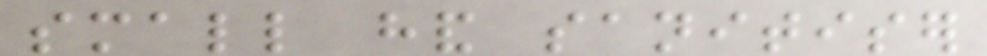small hand sanitiser
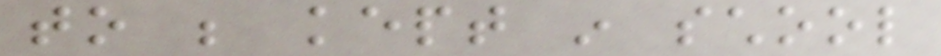to be kept in school
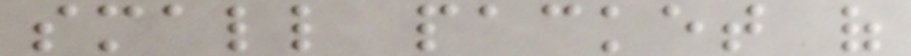small packet of
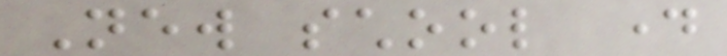New school day
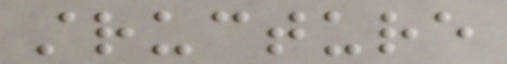structure
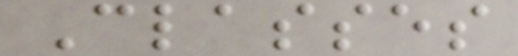Classes
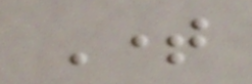Time
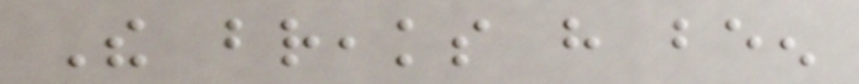The breaks have been
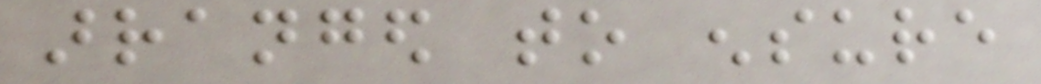arranged to ensure
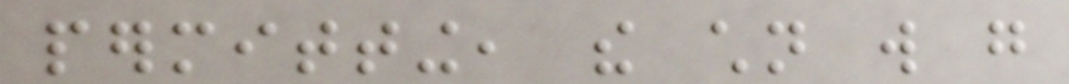permitting, the children will go
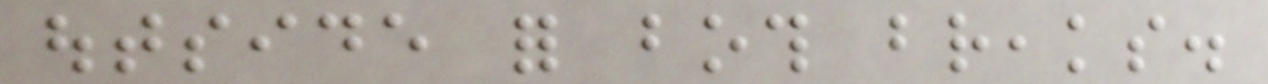outside for both breaks.
